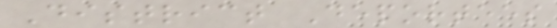District Deportees
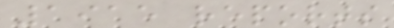1915 reports
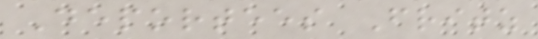Deportees Fritz
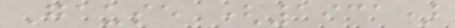Gause (1931)
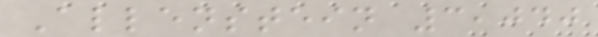Allenstein 3,040
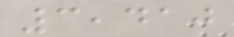3,410
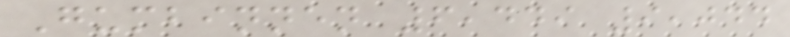Gumbinnen 6,449 9,044
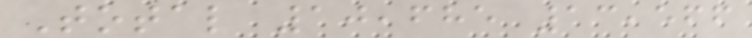Total 10,685 13,566
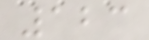123
